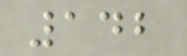142
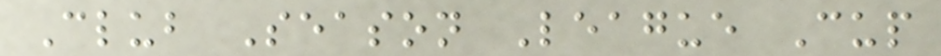Club Season League Cup
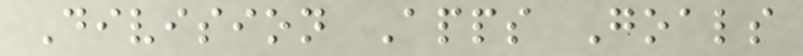Division Apps Goals
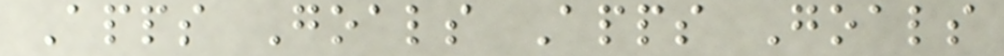Apps Goals Apps Goals
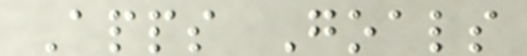Apps Goals
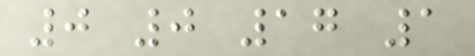0 0 17 1
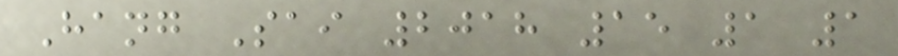Hang Sai 2018 15 1 1
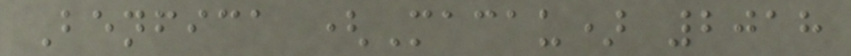Benfica (Macau) 2018
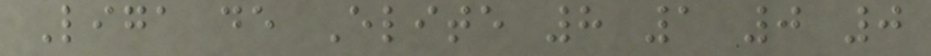Liga de Elite 8 1 0 0
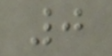0
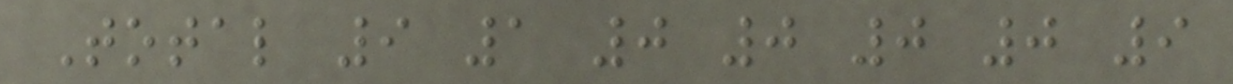Total 9 1 0 0 0 0 9
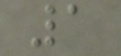1
